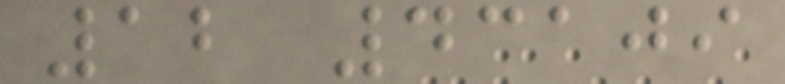12 43109
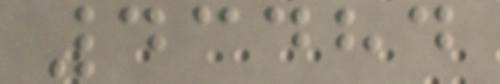43484
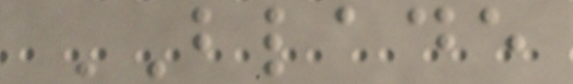BLADE
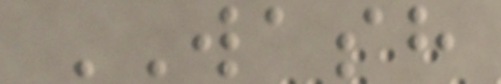WASH
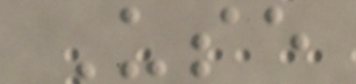Use
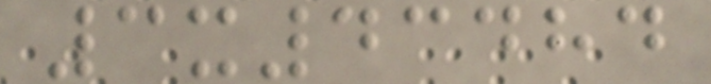3x43484
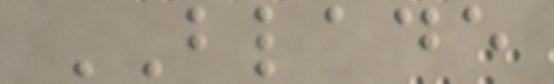BLADE
